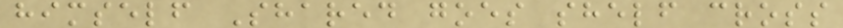himself Shared goes shelf cross
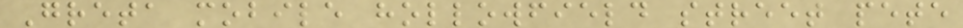Greta mobile hollowfield street pete
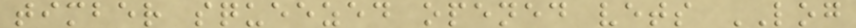timber squeezed opened vets LOG
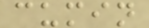cumin
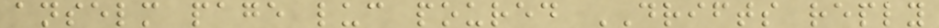anselm page luc poured DRIFTS reply
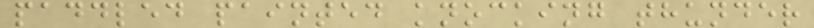paddled painted knocking thunder
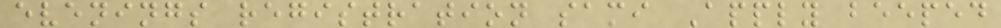evenings registration sami Apply beeped
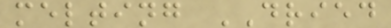melting DRIED
